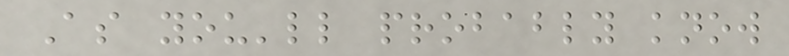As you'll probably know
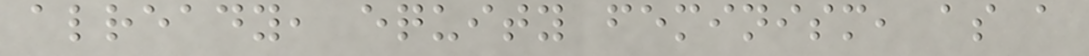already, equity feminism, as a
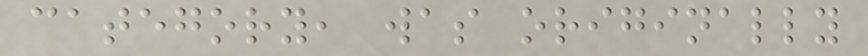category, was originally
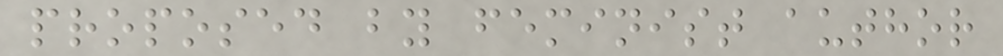proposed by feminist author
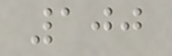100
